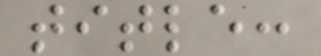title:
